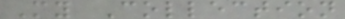My Collection
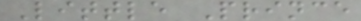Little Prince
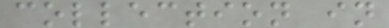collection in
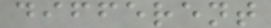different
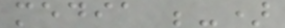media ;-)
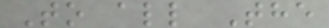To all The
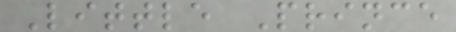Little Prince
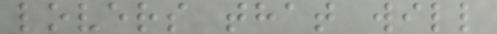lovers that will
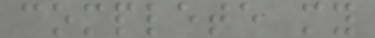complete my
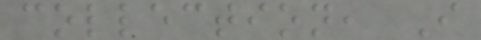collection, I
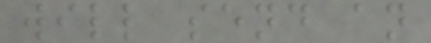will send an
